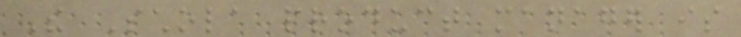The Schola product manager is
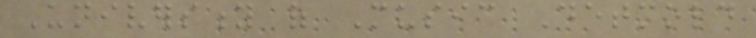University of Music Detmold
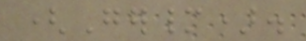(Germany).
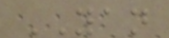YAN
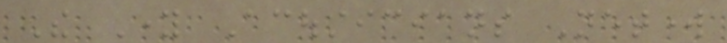The Young Acousticians Network
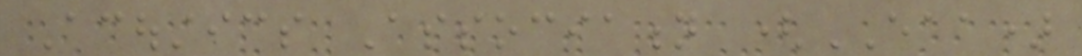Acoustics Association (EAA)
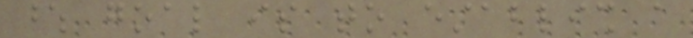whose goal is to establish a
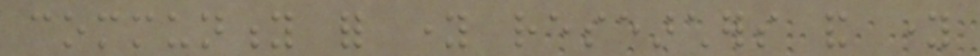community for young researchers and young
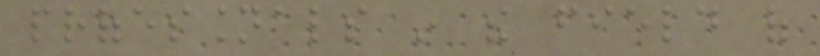professionals in the field of
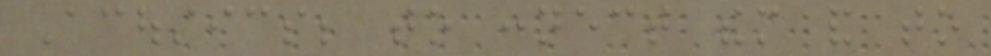Acoustics; to connect them and to
